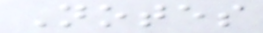Notes
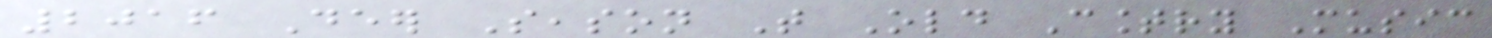2016 Deer Season That Old Country Music
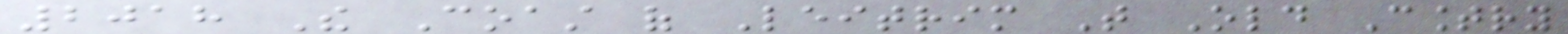2018 The Coast of Leitrim That Old Country
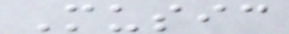Music
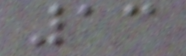13
